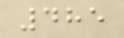485
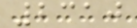2310
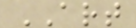ART
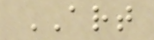ART
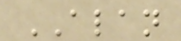ALAN
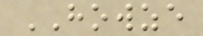HOWZE
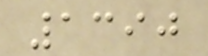1390
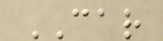CAR
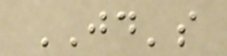JD's
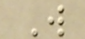W
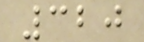320
